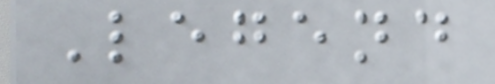Legend
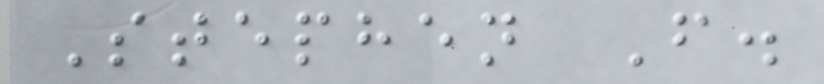Stephen F.
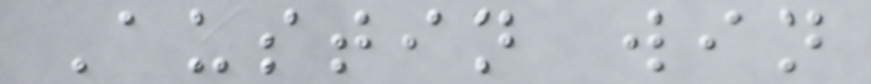Austin win
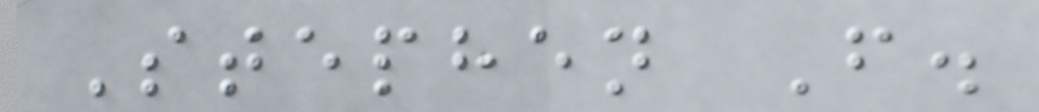Stephen F.
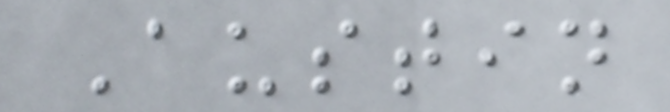Austin
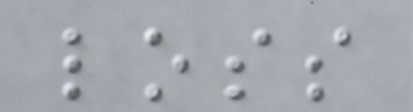loss
